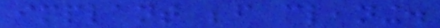implant before cleaning.
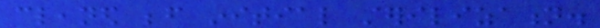cleaned before initial sterilization.
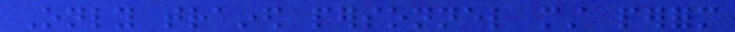Only trained personnel must perform
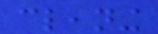cleaning
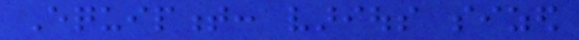Equipment: various sized
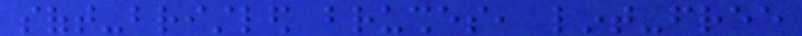soft-bristled brushes, lint-free
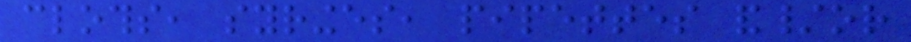cloths, syringes, pipettes and/or
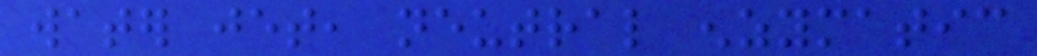water jet, neutral enzymatic
